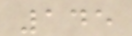145
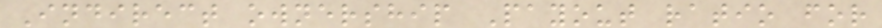Indirect ownership Payout ratio for
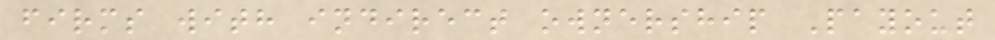firms with indirect ownership Payout
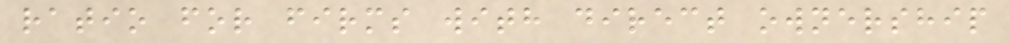ratio for firms with direct ownership
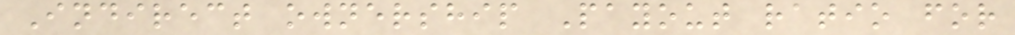Indirect ownership Payout ratio for
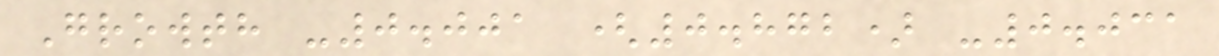Growth -0.001 (0.872) -0.031
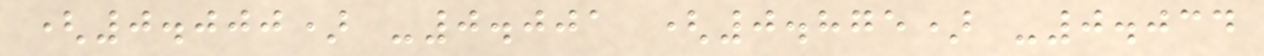(0.000) -0.001 (0.875) -0.034
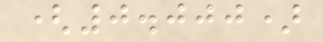(0.000)
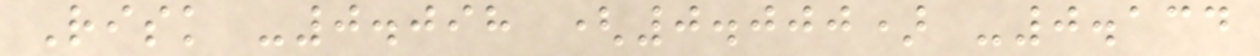Risk -0.098 (0.000) -0.134
